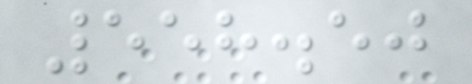558.50
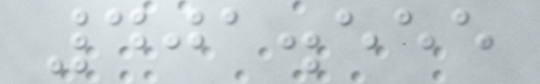401.555
